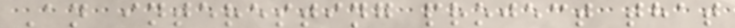An interesting project that
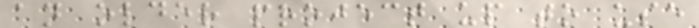an older project up to use
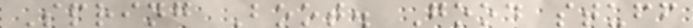Spring Boot. Good stuff
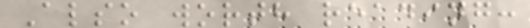Also worth reading:
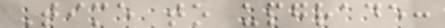Time to upgrade:
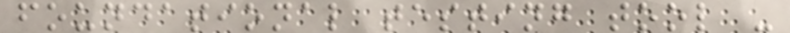foundational testing tool -
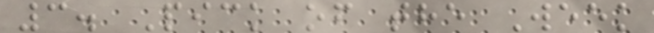3. Pick of the Week
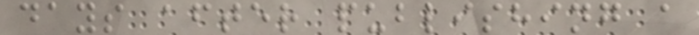days after publishing a
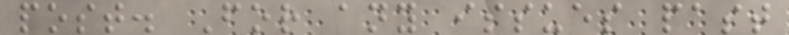post. For any issues past
